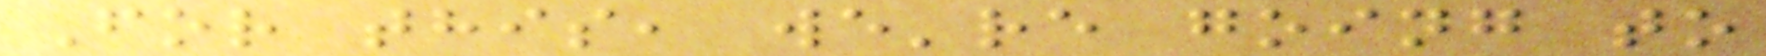For this, we're going to
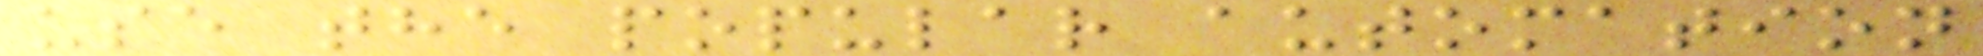use the popular automation
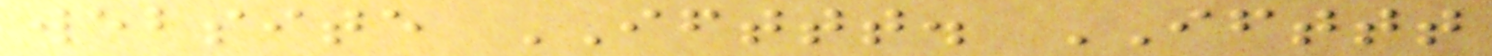website IFTTT. IFTTT
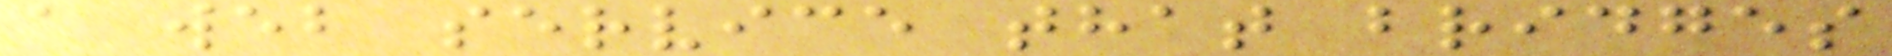a web service that bridges
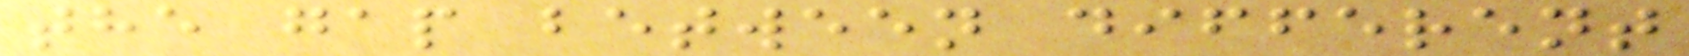the gap between different
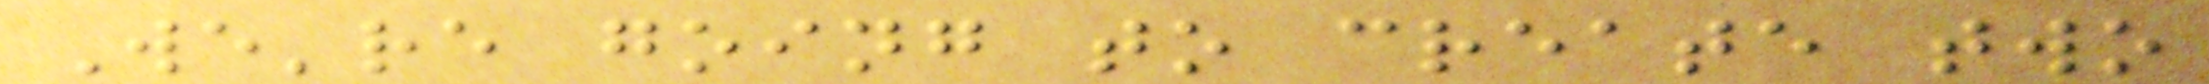We're going to create two
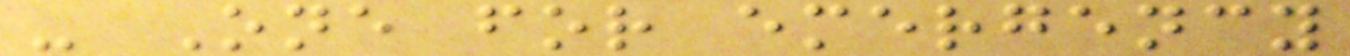- One for emergency
